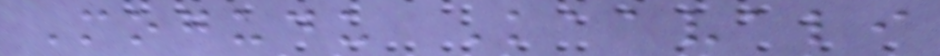Mogudu Kaavali
